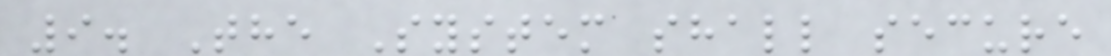9. The System shall secure
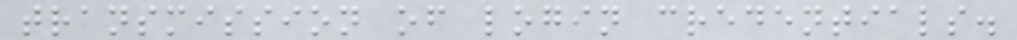transmission of login credentials.
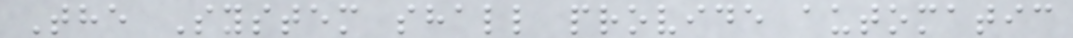The System shall provide automatic
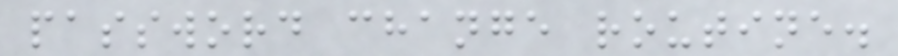password change routine.
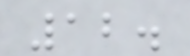12.
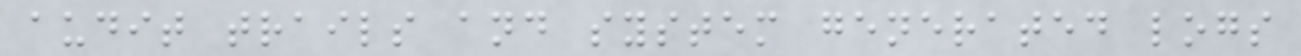audit trails and system generated logs
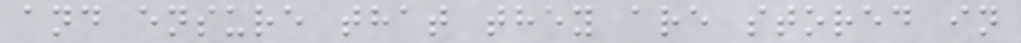and ensure that they are stored in
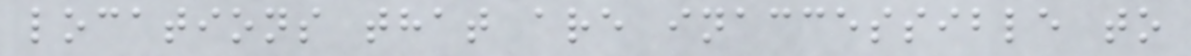locations that are inaccessible to
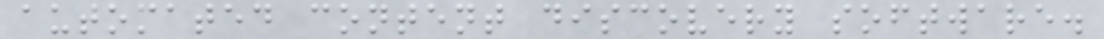automated content discovery software.
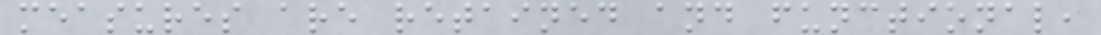measures are retained and functional,
